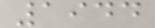1944
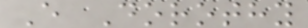E Dorothy
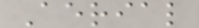Aerial
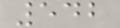542
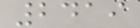2419
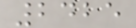2425
